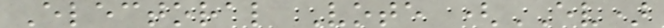Electoral Vote (EV)
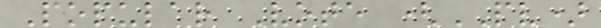Popular Vote (PV)
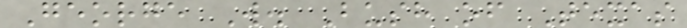George W. Bush of Texas
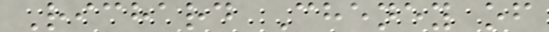Richard Cheney of
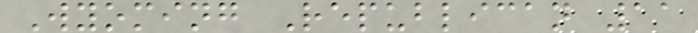Wyoming Republican 11
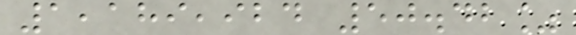1,189,924 50.42%
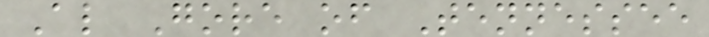Al Gore of Tennessee
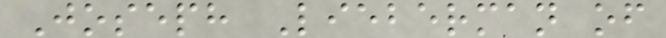Joseph Lieberman of
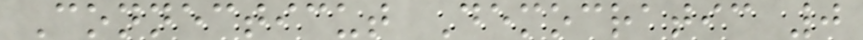Connecticut Democratic 0
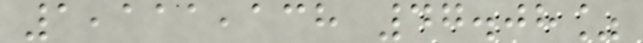1,111,138 47.08%
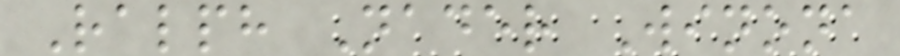Ralph Nader Winona
